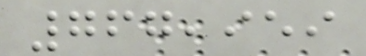767,959
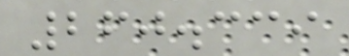260.339
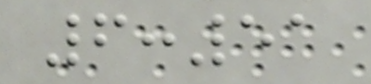6:51
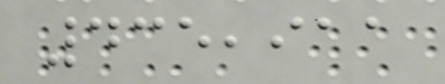435,911
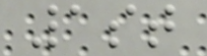1st
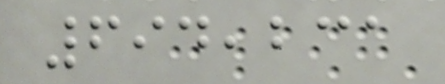694,231
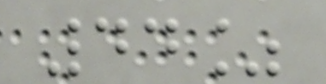44%
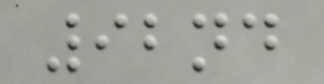92nd
